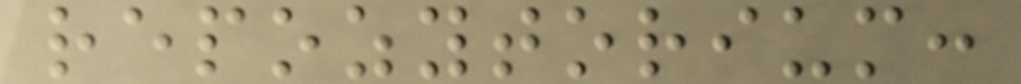repozytorium:
